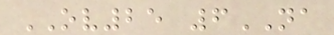OV25 6NA
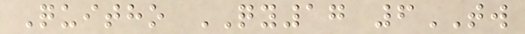Quitho QY17 6TW
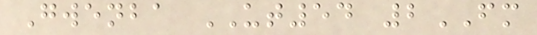Gwenba UT54 2FM
